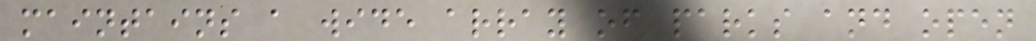maintains a wide array of parks and open
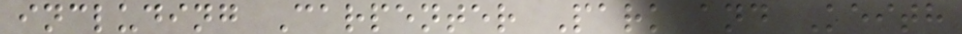including Carpenter Park and Keith
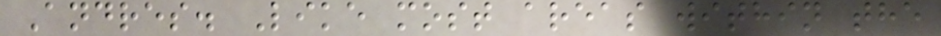Andres. Like most areas within the
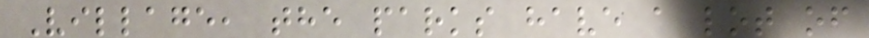Village, the parks have a lot of
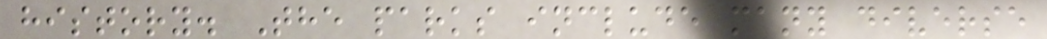history. The parks include many diverse
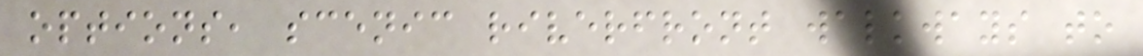options, scenic riverfront walkways to
